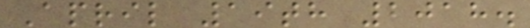April 19th 2018.
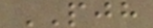PJH
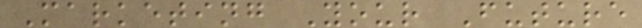Marketing Your Future
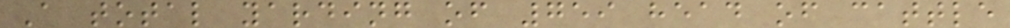A total yarding of 759 head of cattle
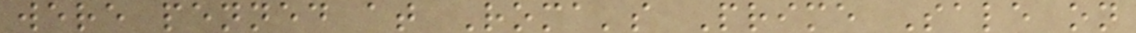were penned at Roma's Prime Sale on
